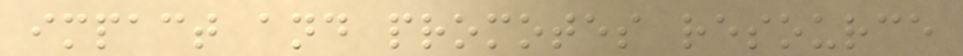impact and promotes resource
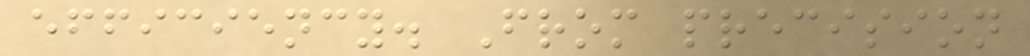efficiency. From precision
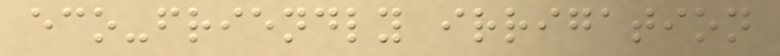eco-friendly irrigation
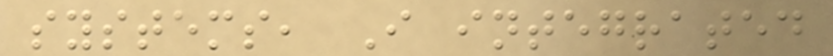systems, I integrated
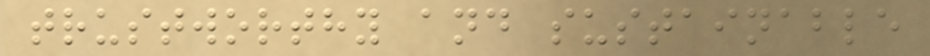trustworthy and sustainable
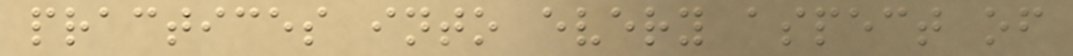practices into every aspect of
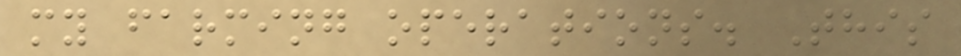my farming operations. This
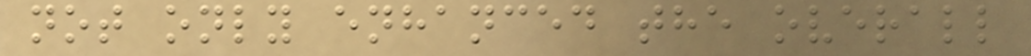not only enhanced the overall
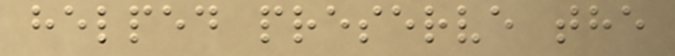helped preserve the
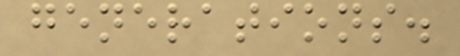generations.
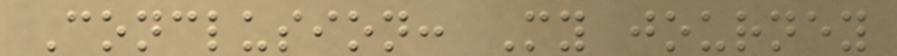Conclusion: My journey
